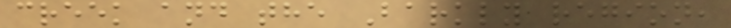creek and the Barkly region,
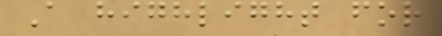A highlight for
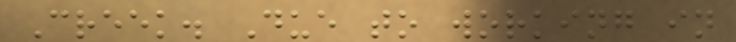Creek. Due to working in
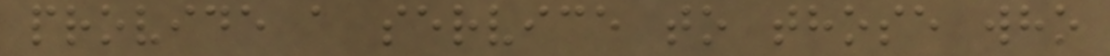provide a service to those who
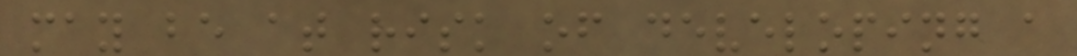may be at risk of developing a
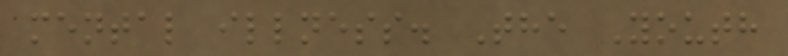mental illness. The Youth
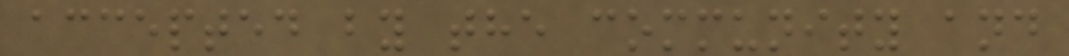accepted by the community and
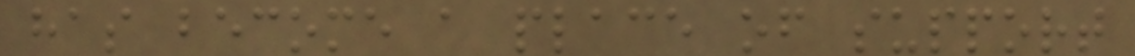has become a place of support
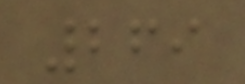269
